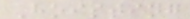Hoisting
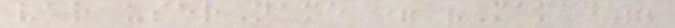var userName = "Mamad";
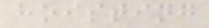hoisting
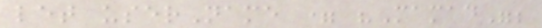let userName = "Mamad";
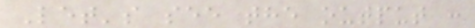Let's see the output :
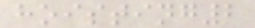hoisting2
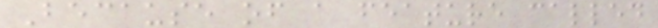Because of a feature called
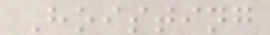Hoisting
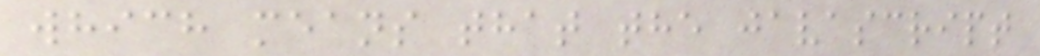which means that the javascript
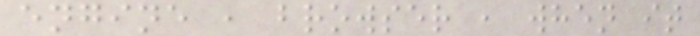engine , browser , when it
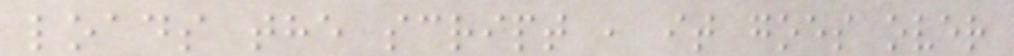loads the script , it goes over
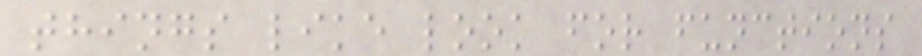things like look for functions
